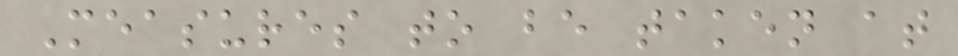Measures to be taken at
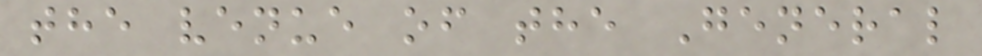the venue of the General
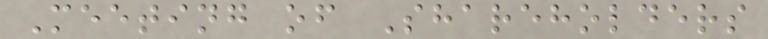Meeting of Shareholders
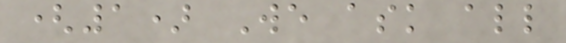(1) We ask all
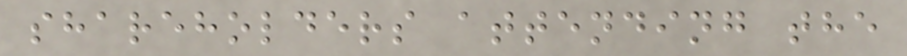shareholders attending the
